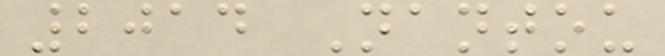2014 Nantou
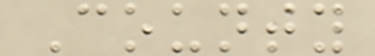County
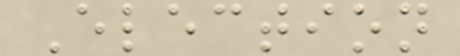Election
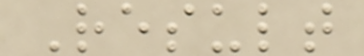Result
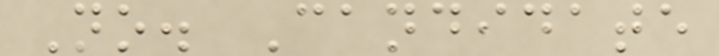No. Candidate
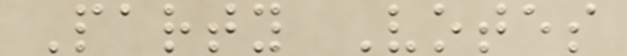Party Votes
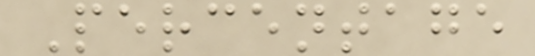Percentage
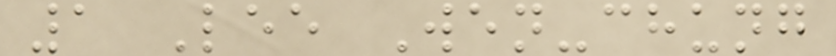1 Lee Wen-chung
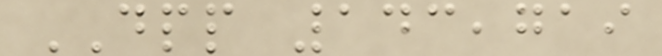DPP 143,719
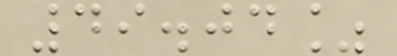49.04%
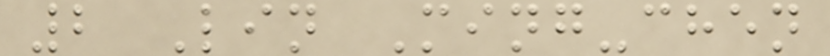2 Lin Ming-chen
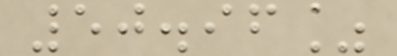50.96%
